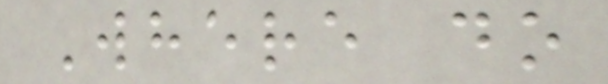Where do
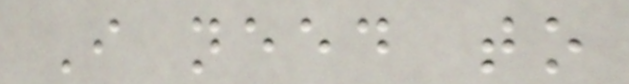I need to
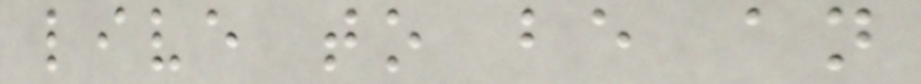live to be an
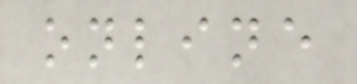online
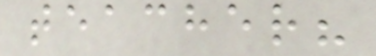teacher?
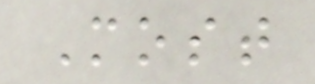Most
